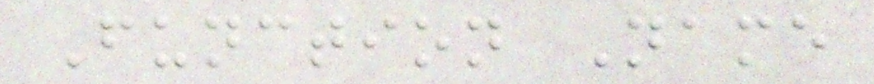Function Name
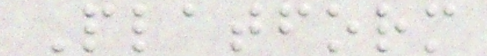Platform
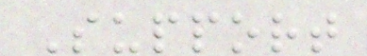Support
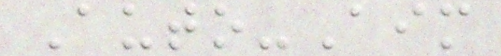Auto-Aim
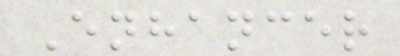Enhancer
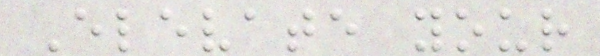Elevate your
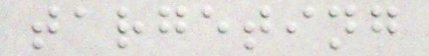targeting
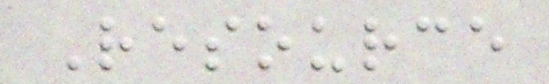Resource
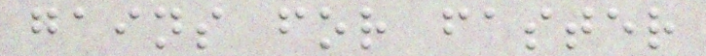gains for faster
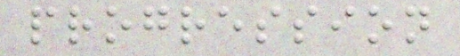progression
